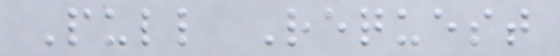Pull Request
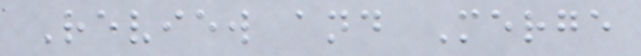Review and Merge
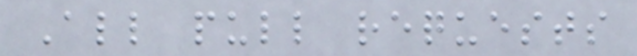All pull requests
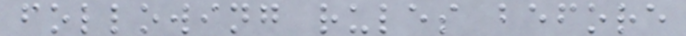following rules before
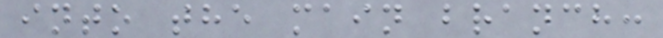into the main branch:
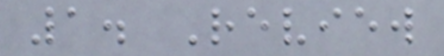1. Review
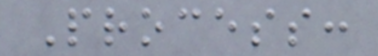Process:
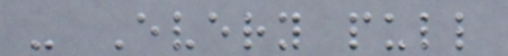- Every pull
